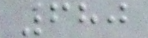680
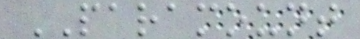PARAMOUNT
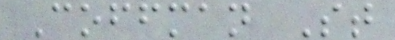Coffman St
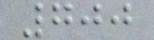700
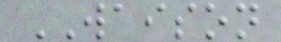WAISON
